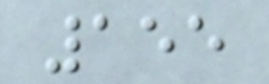155
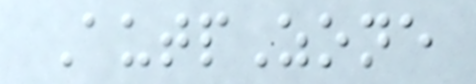AutpZone
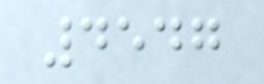4547
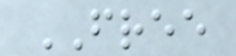FREE
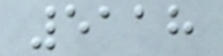5118
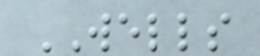WELLS
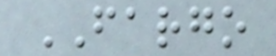FARGO
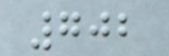702
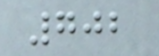702
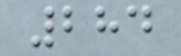284
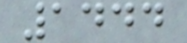1444
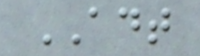ADT
